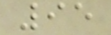95
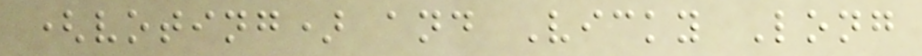(voting) and Vicky Long
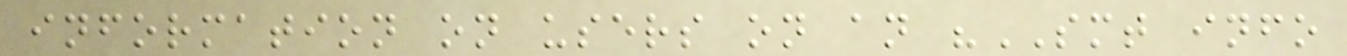information on users on an "SMT info
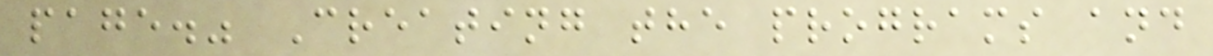page." Creating the programs and
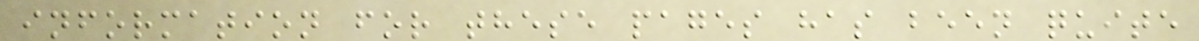information for these pages has been quite
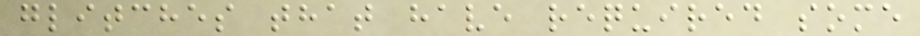glitches that have required some
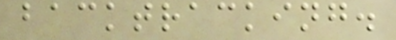backtracking.
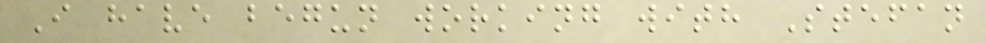I have begun working with Stefan
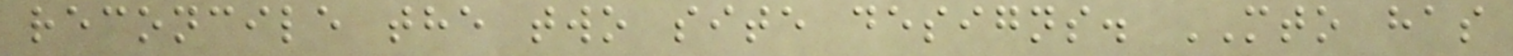reconcile the two site designs. MTO has
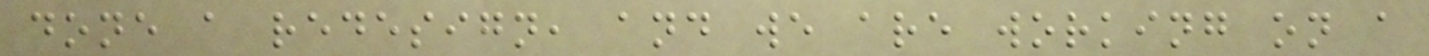done a redesign, and we are working on a
